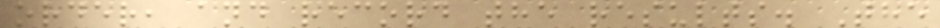order, and record the results. The
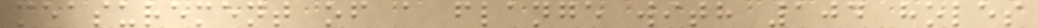measurement of a flange with 104 holes
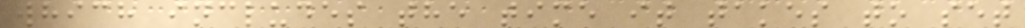which includes the time it takes to set
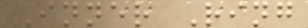Inner Ring
